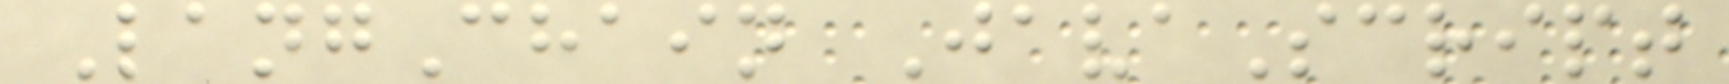LangChain JavaScript
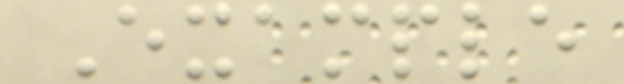Example
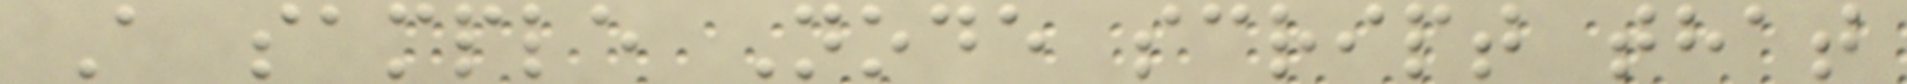A sample Node script that
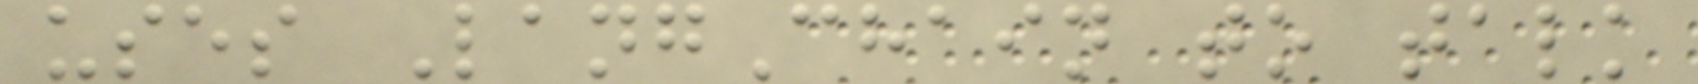uses LangChain to talk
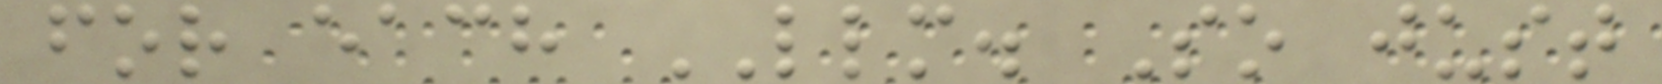for each LLM. So just
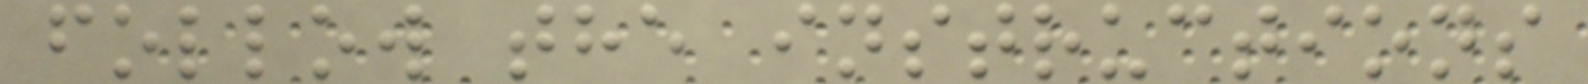follow the instructions
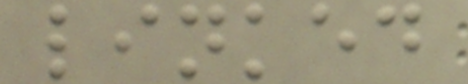linked
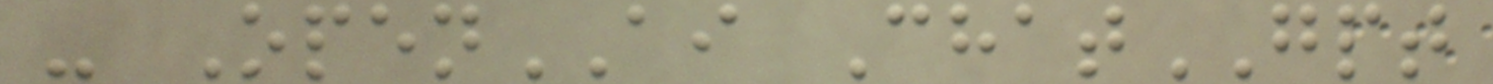- OpenAI ChatGPT
